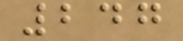247
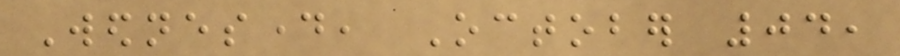Wednesday, October 04,
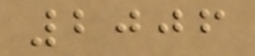2006
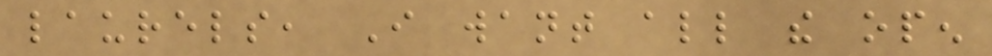laurels, I want all the open
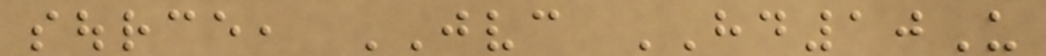source, JVC HD10U
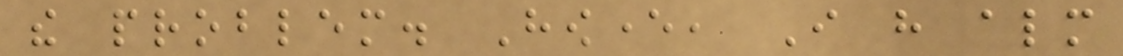the problem. However, I have almost
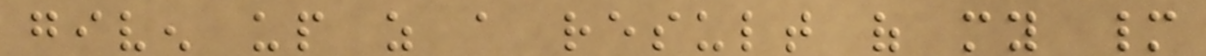given up as a result of my many
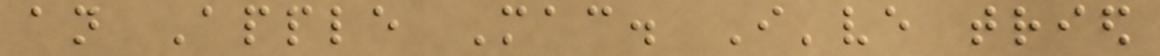an Apple Mac. I've tried
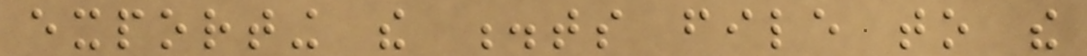exporting the .ts file to the
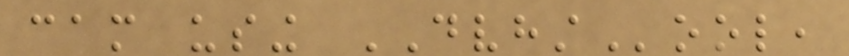cam using DVHSTool,
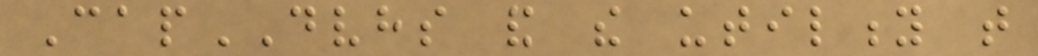CapDVHS and the utility that
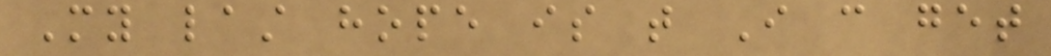My last hope is that I can get
